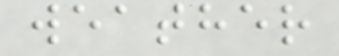weather
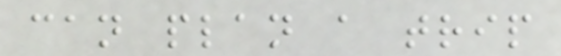can plan a trip
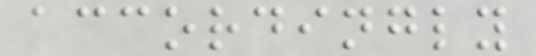accordingly
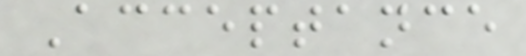Acceptance
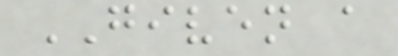GIVEN a
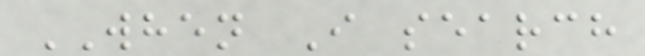WHEN I search
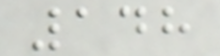148
